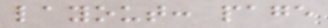layout: page
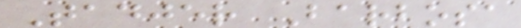Tadjer Barbosa
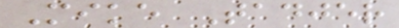Mike Tadjer
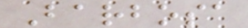Barbosa
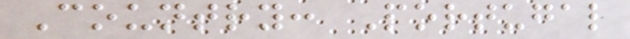Country: Portugal
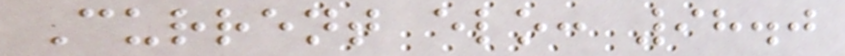Current elo: 98.0
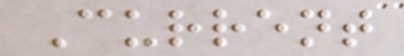Current
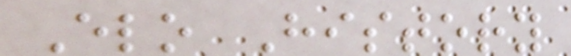Elo History
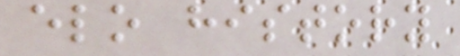elo history
